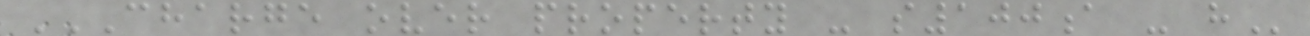CHARGE OVER PROPERTY - S100A - H
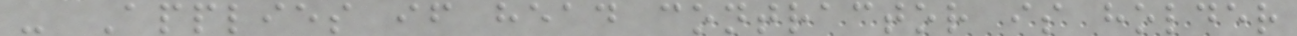- Applies if head contractor is holder
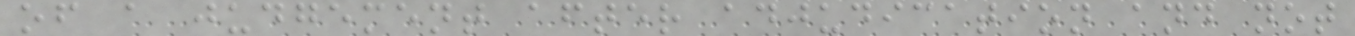of a judgement after adjudication and not
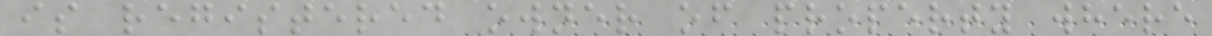is registered owner of property where
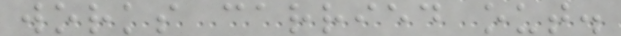works carried out.
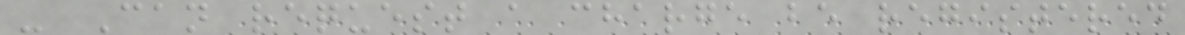- Can request a charge be registered
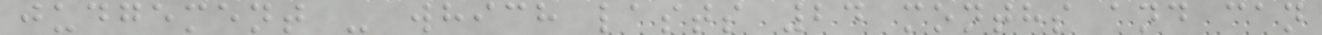judgement - which lasts 24 months and can
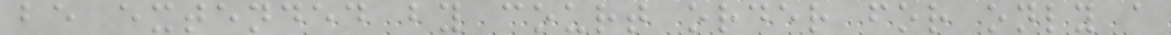be extended by court order for only a
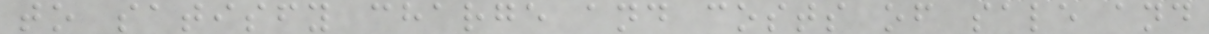to satisfy charge and costs of sale and
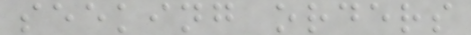seeking orders
